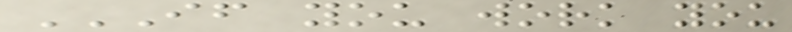IF YOU WORK YOU
